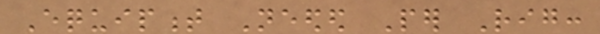Equipment Needed Per Rig:
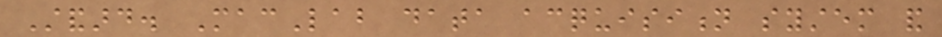Standard. MacLab data acquisition system and
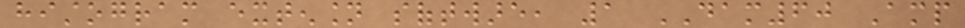histogram extension software, 1 DAM60 Amp
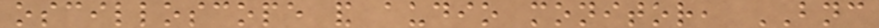oscilloscope and audio monitor, BNC
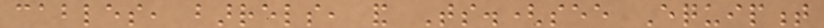cables, barrels, and Ts.(see Equipment
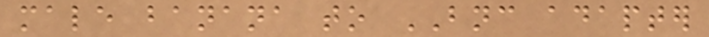male banana to BNC adapter
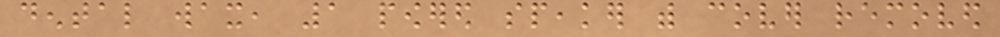dental wax, 1 powered speaker with cover removed
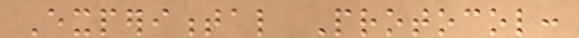Experimental Protocol:
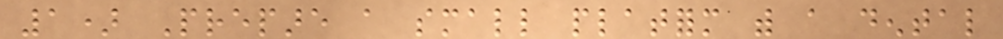1) Prepare a small platform with a dental
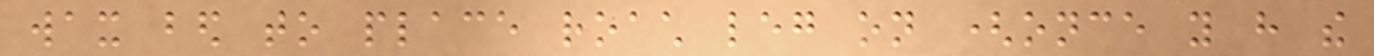wax bed to place roach leg on (once you have the
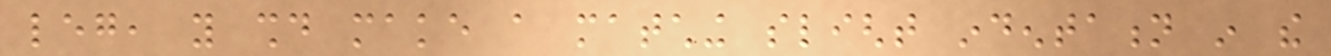leg, you should make a matching slight indentation in the
